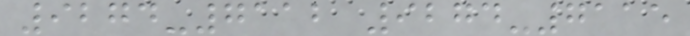9274-7112 9274-7115
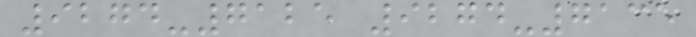9274-7125 9274-7135
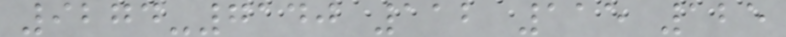9274-7140 112 115 125
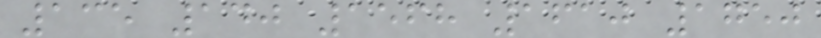135 140 1568 1610 1750
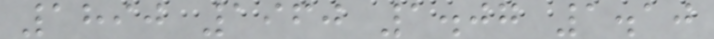1890 1960 1.07 1.10
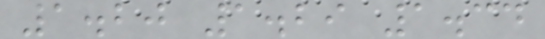1.20 1.29 1.34
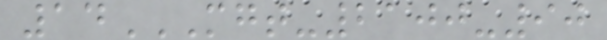14MGT-2100-90
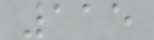115
